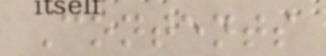Contents
